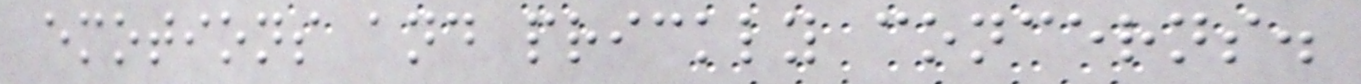emotions and prickly concerns.
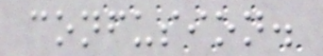confusion.
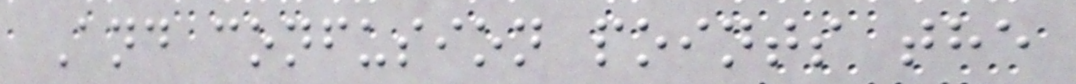And confusion points the
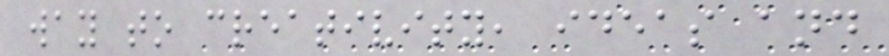way to creativity, ideas and
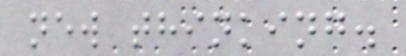new thinking.
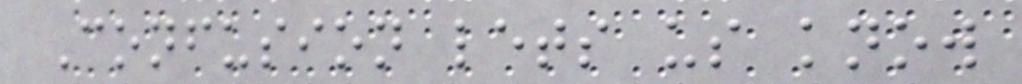Confusion lets us know
